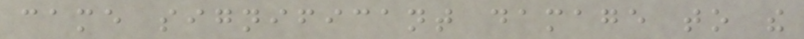came significant damage to the
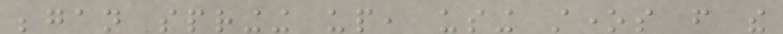began springing up, using stones from the
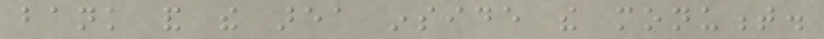bank and the area inside the monument.
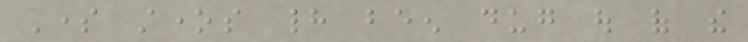Some stones had been dug out of the
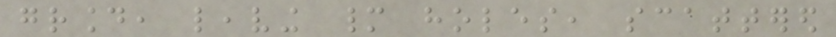ground, leaving many holes, scattered
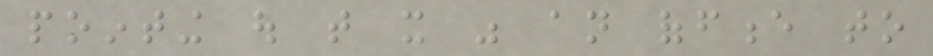pointing out that it was an offence to
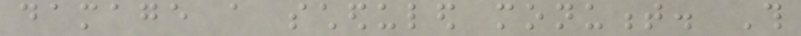damage a scheduled monument. This
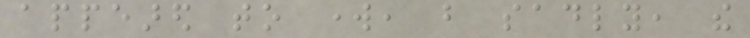appeared to work, but sadly, the
